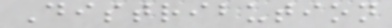Distribution
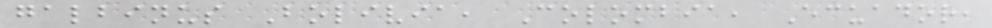galbinus Bolivia, Colombia, Ecuador,
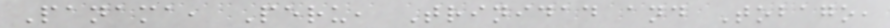Panama, Peru, Trinidad and Tobago,
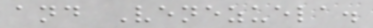and Venezuela.
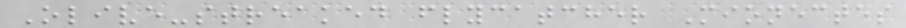Olive-streaked flycatcher Mionectes
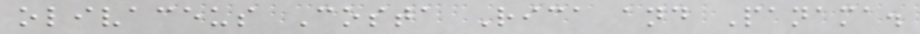olivaceus Costa Rica and Panama.
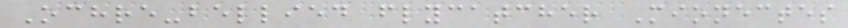Ochre-bellied flycatcher Mionectes
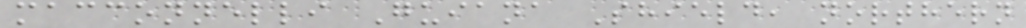macconnelli Guiana Shield, northern
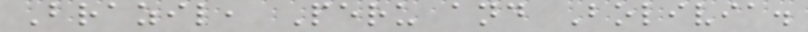Brazil, Peru and Bolivia.
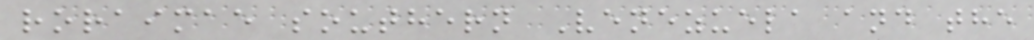roraimae southern Venezuela and the
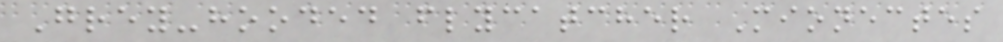Grey-hooded flycatcher Mionectes
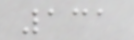131
